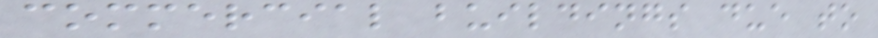commercial buildings due to
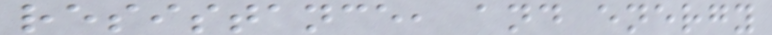resistance, and energy
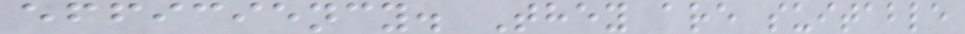efficiency. They are suitable
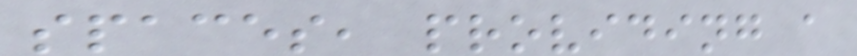spaces, providing a
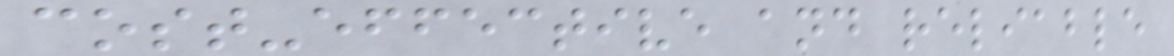cost-effective and reliable
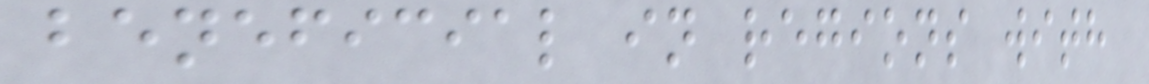beneficial in regions with
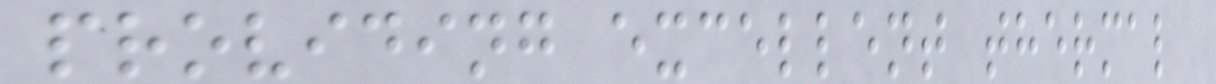providing excellent thermal
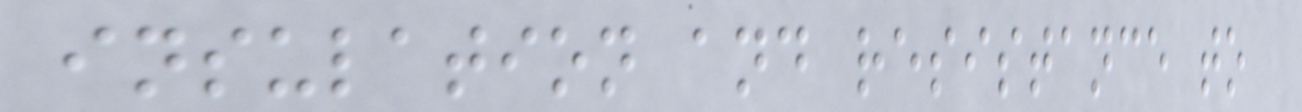insulation and resistance to
